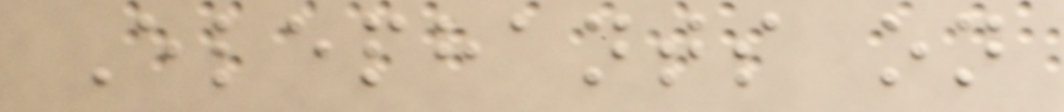Elephants on
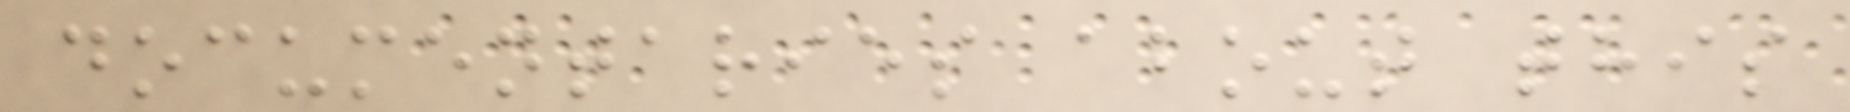documentaries about this
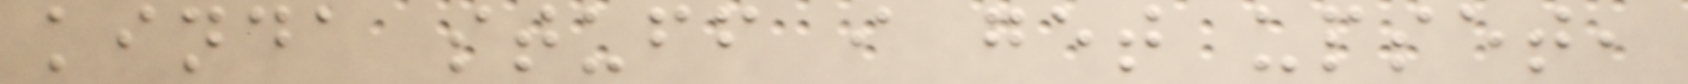kinda stuff i get upset,
